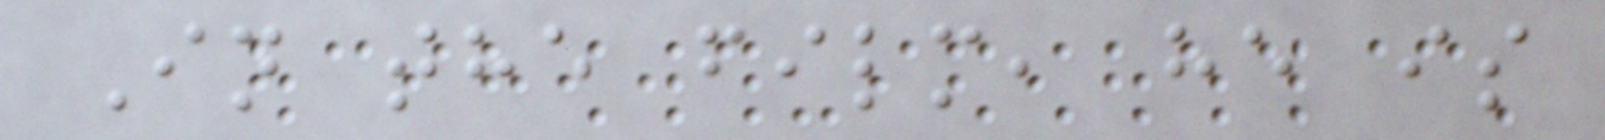In the film, he is
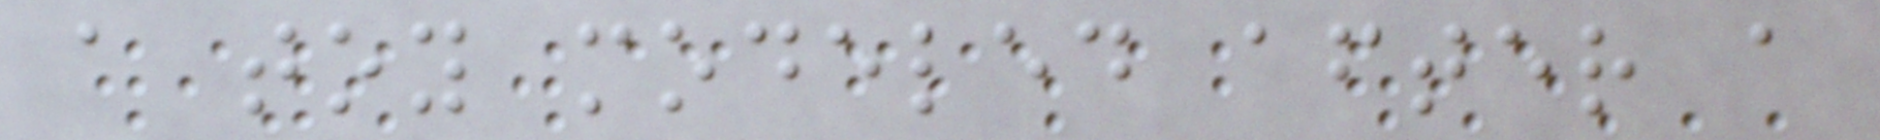a toy modeled after a
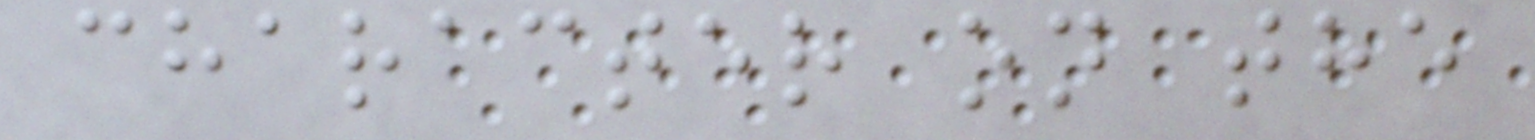character on the
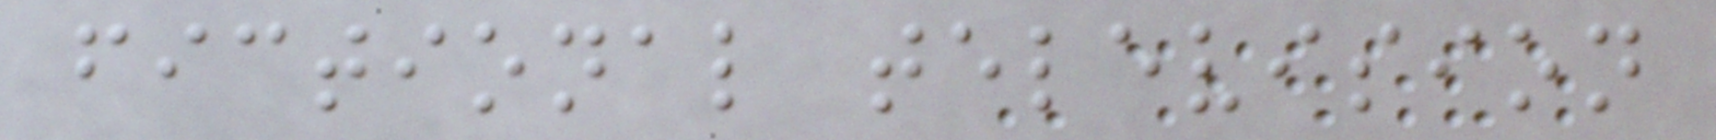fictional television
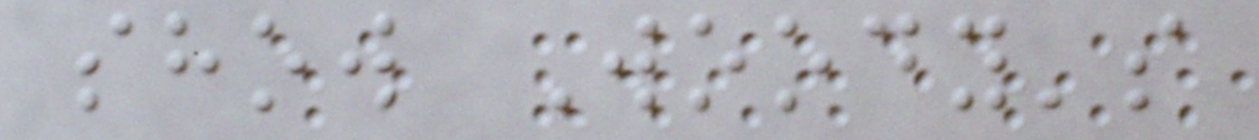show Woody's
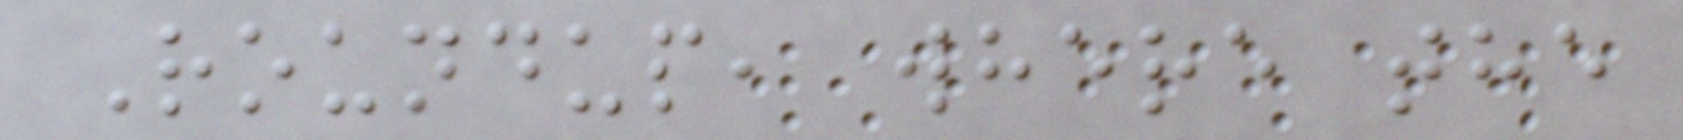Roundup, where the
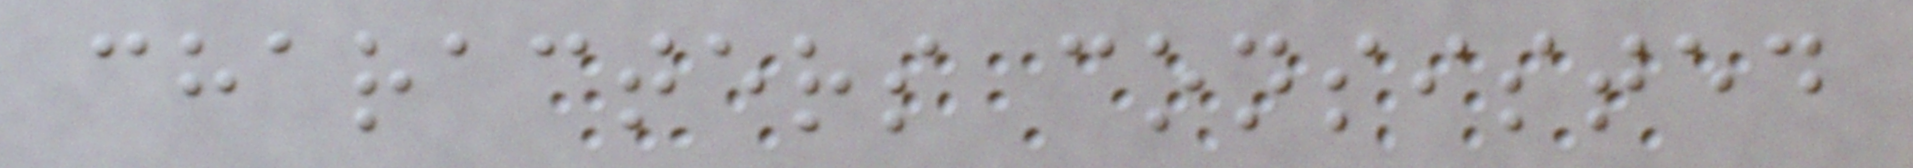characters consisted
